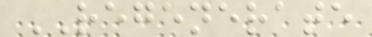REGENERATE
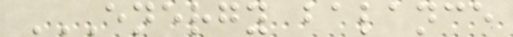ENERGY BALANCE
